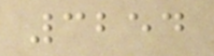3254
